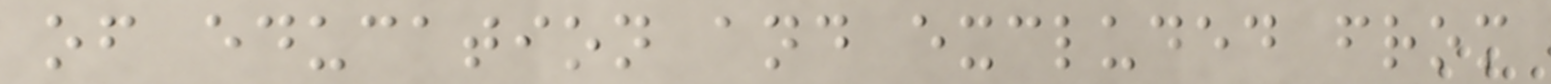of education and excluded from
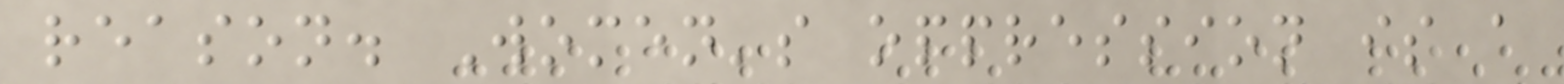reason. Women's oppression is a
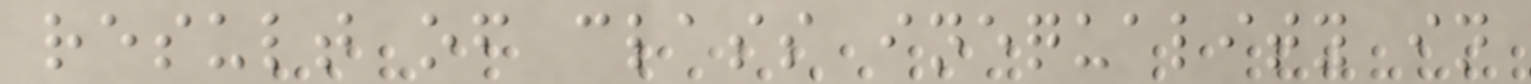result of class inequality in
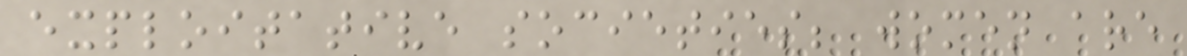exploitative societies; women are
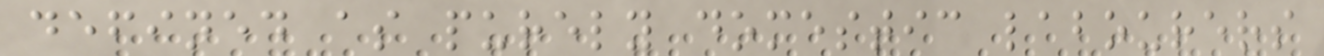defined as purely domestic labourers
